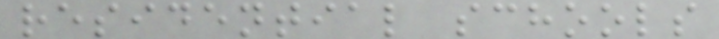residential schools
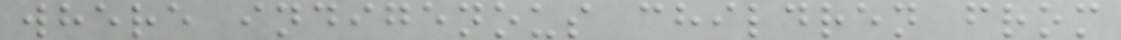where indigenous children from
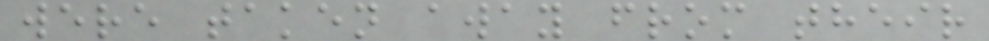were taken away from their
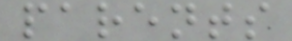parents
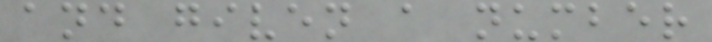and given a number
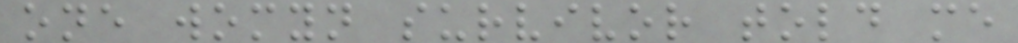one womyn survivor told me
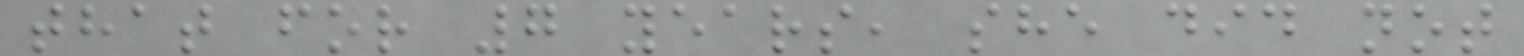that for 7 years, she did not
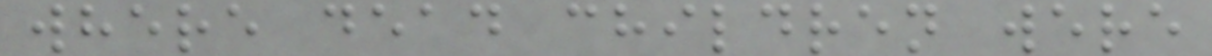where dead children were
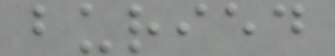buried
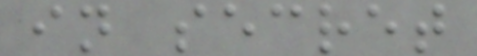in secret
